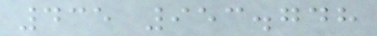435 953.748
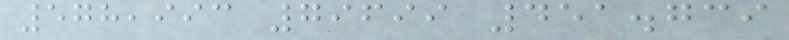578,993 79699 451.739
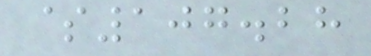$107.28
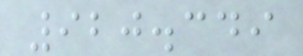920.349
